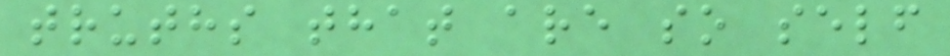truths that are so self
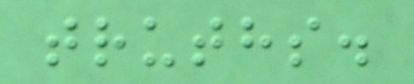truths.
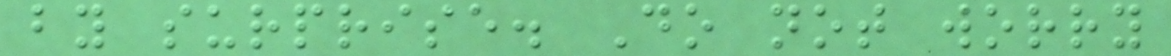by surprise. Do not worry
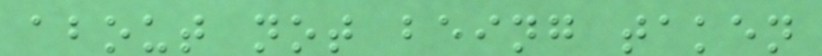about not being taken
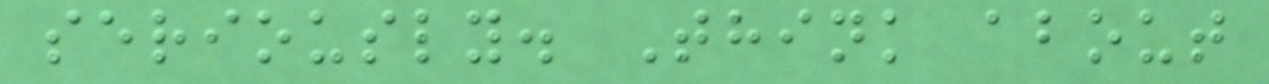seriously. Think about
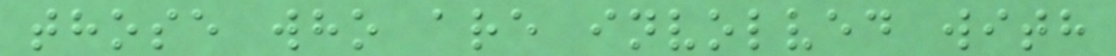those who are involved with
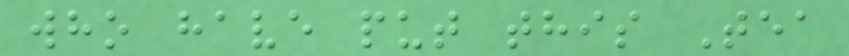who have put this Tea
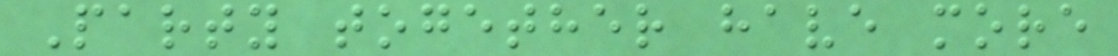Party together have more
